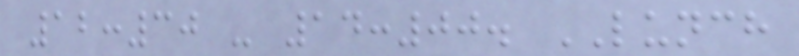12:30 - 14:00. LUNCH
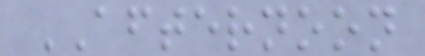AFTERNOON
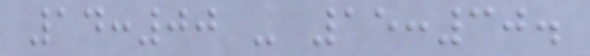14:00 - 15:30.
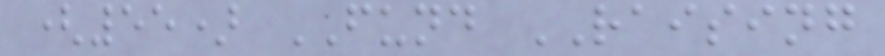(55) FUND RAISING
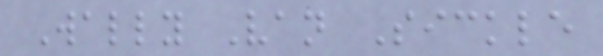Wally Van Sickle
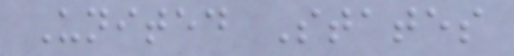United States
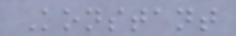Konstant
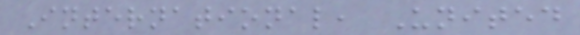International, United
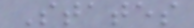States
